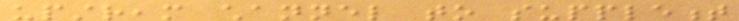upstream channel to supplement
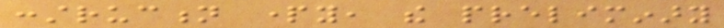construction party, the preliminary
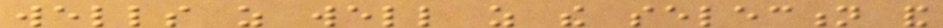wells as well as the selection and
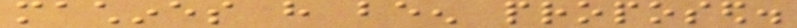machines have been proposed.
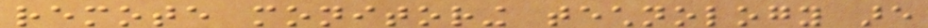remote monitoring technology are
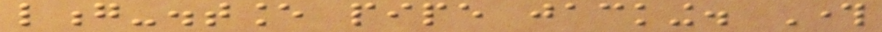long-distance pipe jacking. Through
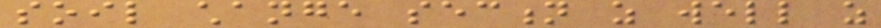soil change section as well as
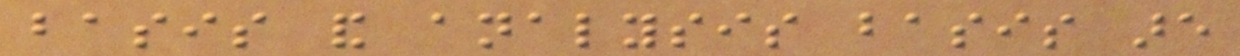basis and analysis basis are
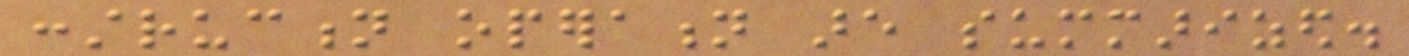construction operation are summarized.
